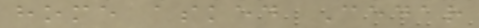home asked Cedar
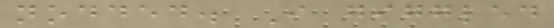nodded. I giggled
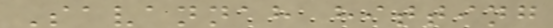Savannah hitting
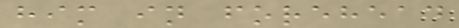him in forehead
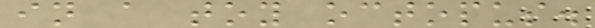in a toy octopus.
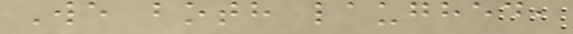We both laughed,
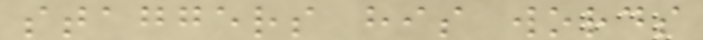staggers his words
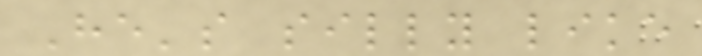He's silly like
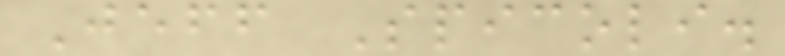Jeff Spicoli.
